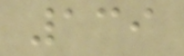139
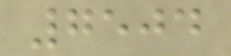7504
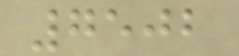7502
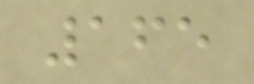165
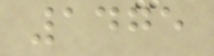1475
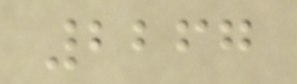2267
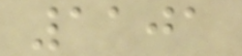1101
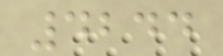4244
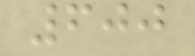600
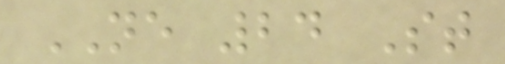NE 24 St
